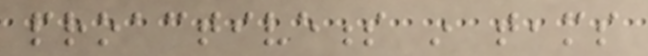proactiveness in teams
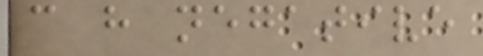can have negative
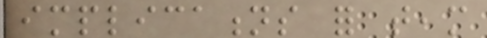implications for team
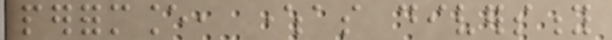performance, whereas diversity
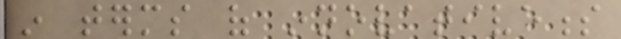in terms of innovativeness
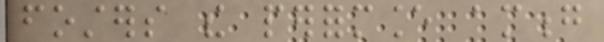fosters the performance among
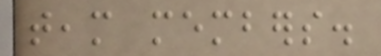team members.
